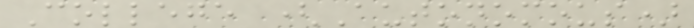College (Autonomous)
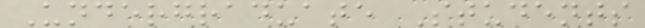Undergraduate Students
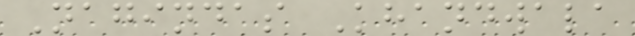Nagindas Khandwala
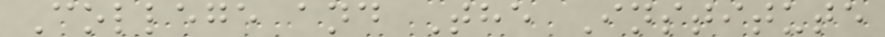College and The Institute
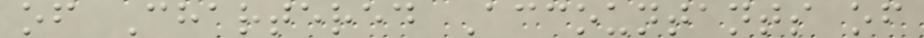of Chartered Accountants of
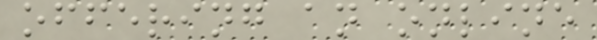offering an online
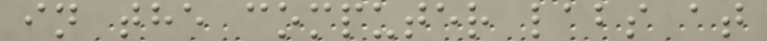in the computer labs at
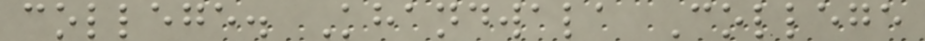college. Khandwala College
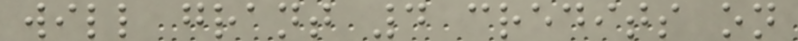will grant 4 credits on
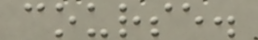course.
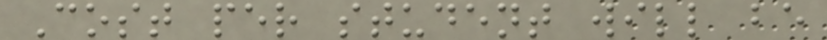Cost per student will be
